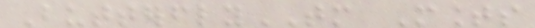ButterflyTM Mounts
